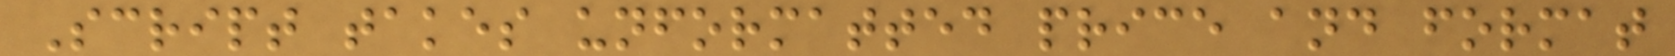Script takes unformatted price and format
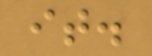it.
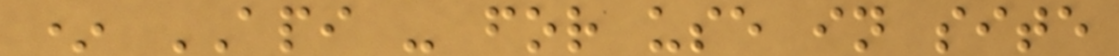* API - for use in site
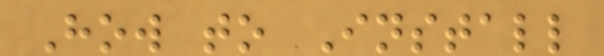How to Install
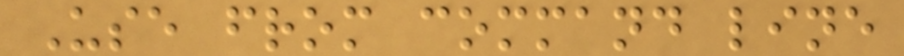Use from command line
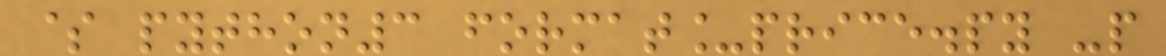$ python3 format_price.py -p
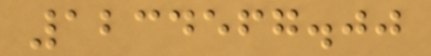1234567.00
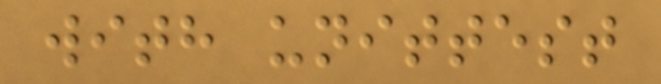with unittest
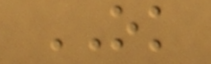OK
